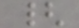{
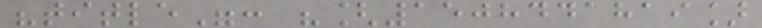"title": "[1508441819]
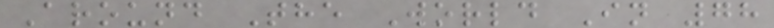Around The World In 78
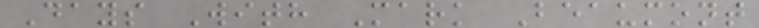Days With Mark Beaumont
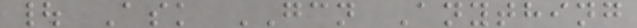| Ask GCN Anything
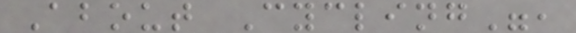About Cycling",
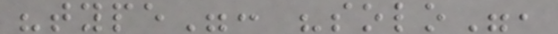"type": "solo",
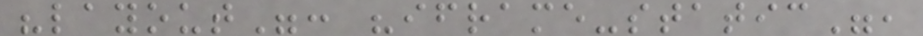"layout": "iframe-static",
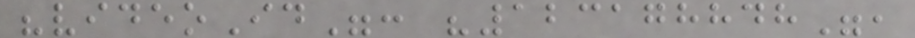"videoId": "123178848",
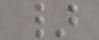}
